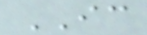IC
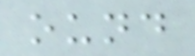ound
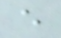e
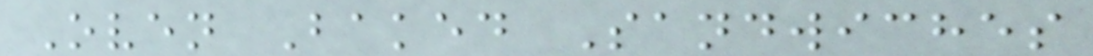Oven Baked Sandwiches
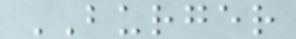BURGER
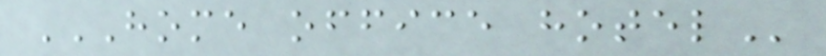HOME OFFICE HOTEL
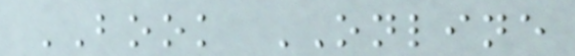BOOK ONLINE
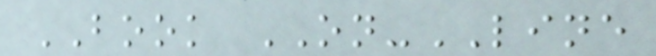BOOK ON-LINE
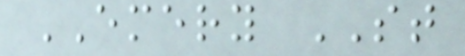EMERY ST
